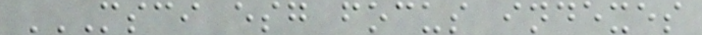MSCI ESG FOCUS INDEXES
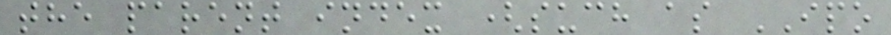the parent index (such as IPO
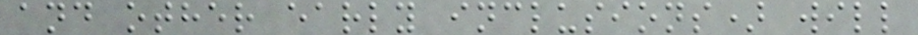and other early inclusions) will
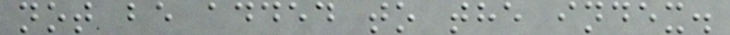not be added to the index.
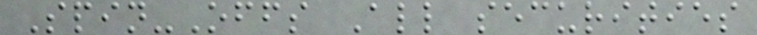Spin-Offs All securities
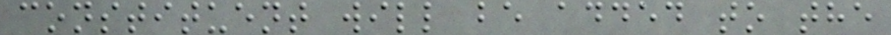constituent will be added to the
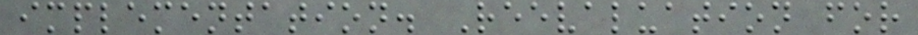implementation. Reevaluation for
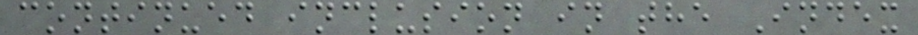continued inclusion in the Index
